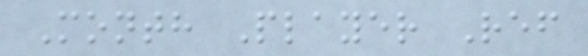Month Player Ref
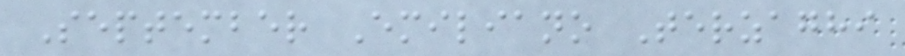September Emiliano Terzaghi
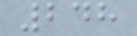248
